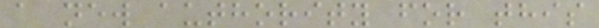a new authority for this
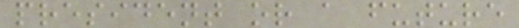president or a future
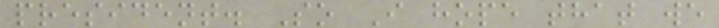president. So I hope that we
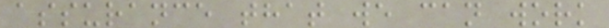assurance that we can work
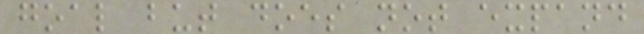goal but does not expand
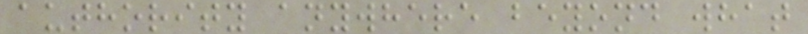authority anywhere beyond what
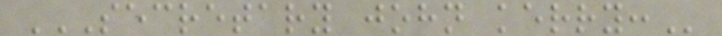SECRETARY JOHN KERRY:
